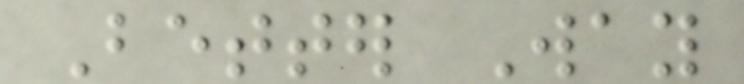Better Way
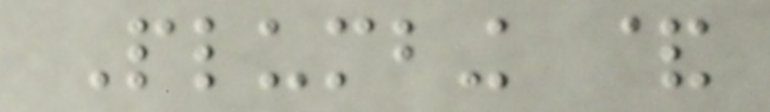Plumbing &
